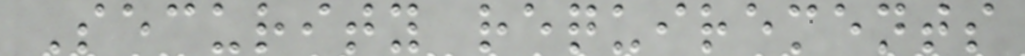Security requirements
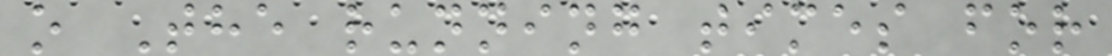o The running times for
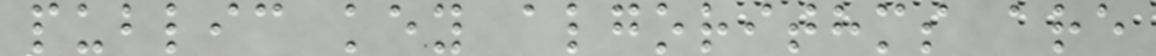public key algorithms are
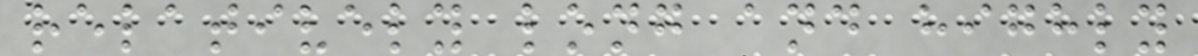relatively long and highly
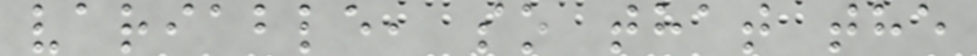variable, so that the
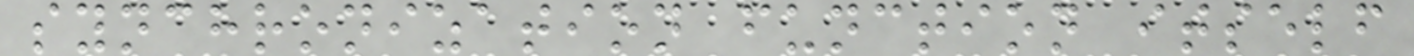synchronization function itself
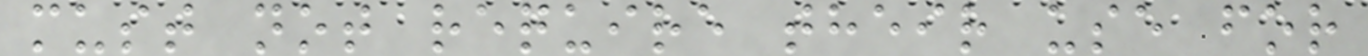must not require their use for
